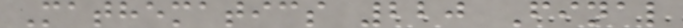Mathematics 220 Final
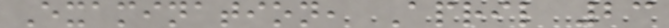Examination, April 23
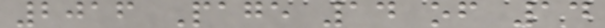2016 Page 14 of 14
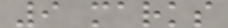9 marks
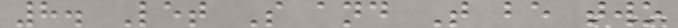8. Let S and T be two
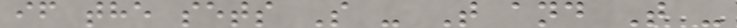if the sets S - T and T -
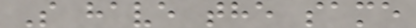S have the same
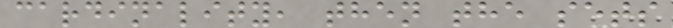cardinality, then the sets
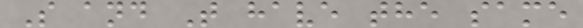S and T have the same
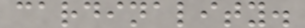cardinality.
